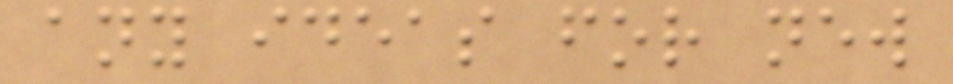any ideas for new
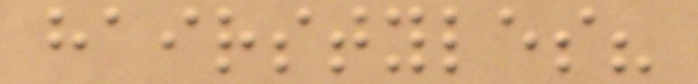hairstyles?
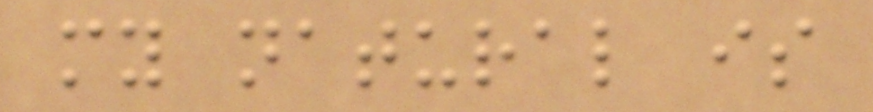my natural is
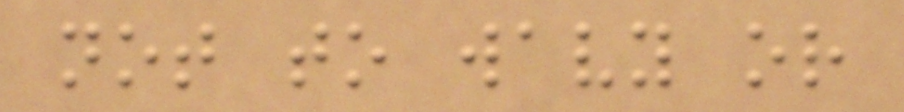not to wavy or
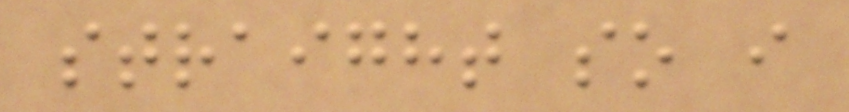straight so i
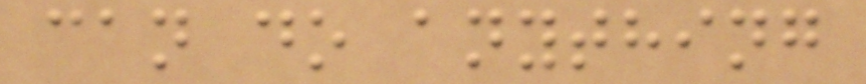can do anything
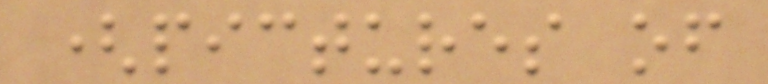(pictures of
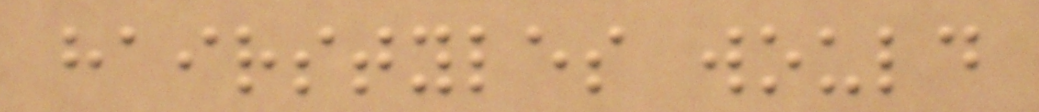hairstyles would
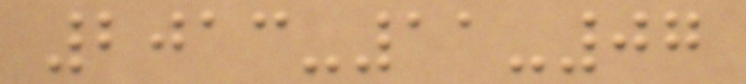2013-11-07
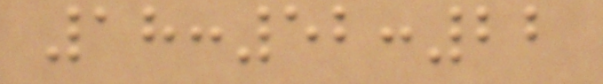18:52:22
